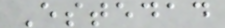Estedad
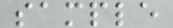sample
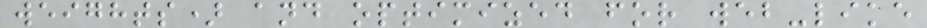weights) and optimized for web-like
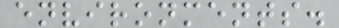environments.
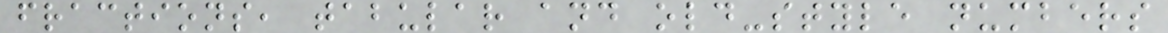fractions, tabular and old-style numbers
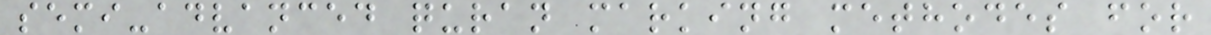semi-advanced quran marking methodes for
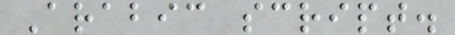Arabic script.
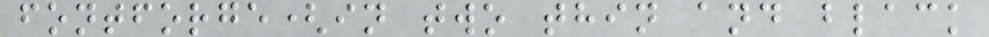fontforge(in two thin and black
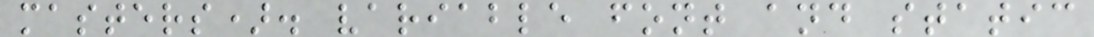masters). variable font and static
